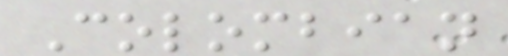Colombian
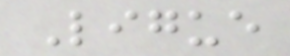Ligue
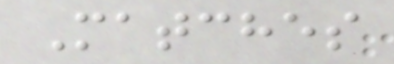Matches
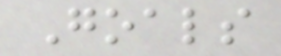Goals
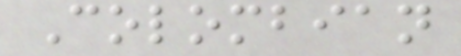Colombian
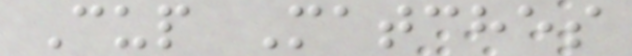Cup Matches
